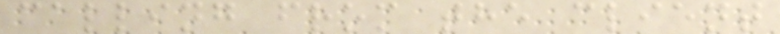calling from the client
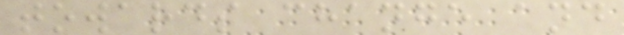towards change and
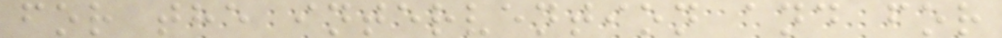for the intervention and for
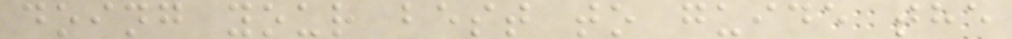doing your best to guide the
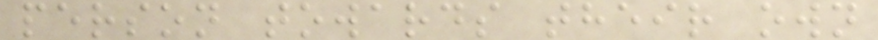person towards their own
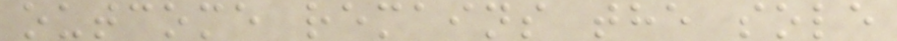outcome remains the sole
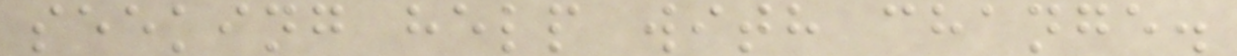seeking help with change.
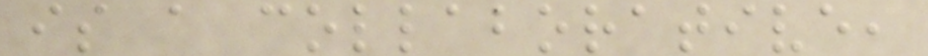is a collaborative,
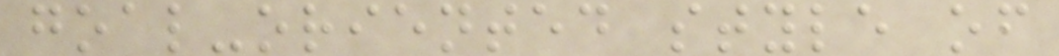goal-oriented style of
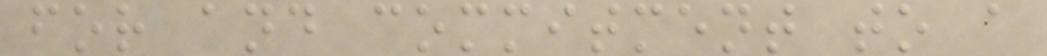for and commitment to a
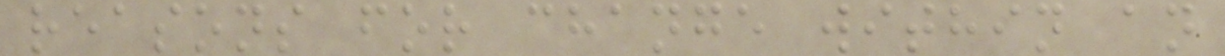reasons for change within an
